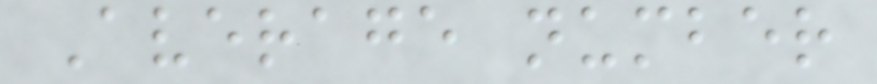Average number
